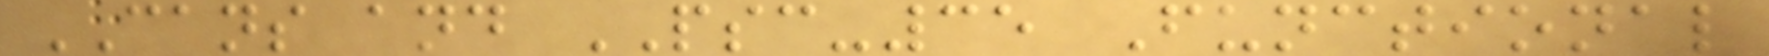CANS and PSC-35 Functional
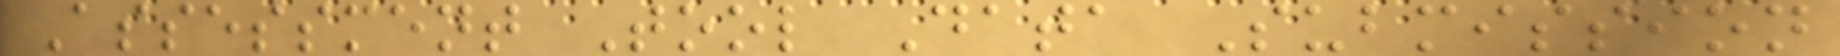Assessment Tool Data Submission
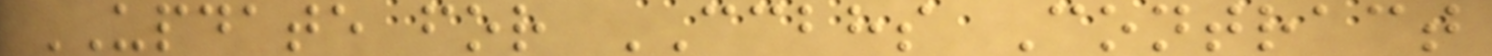UPDATE for CCBHS Contract
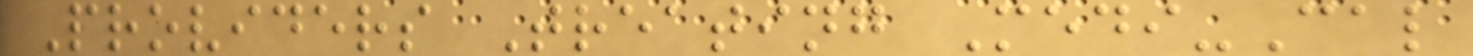Providers Treating Medi-Cal
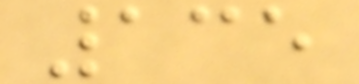135
